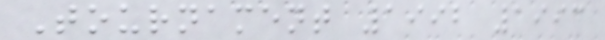Tournament 1992 1993
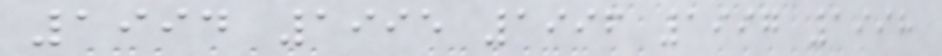1994 1995 1996 1997 1998
